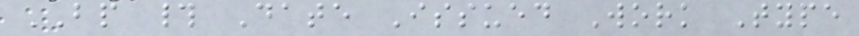BP # Date Issued Work Type
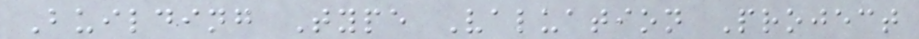Building Type Valuation Project
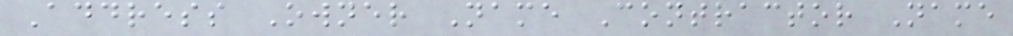Address Owner Name Contractor Name
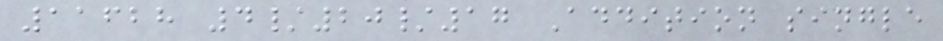11628 4/20/17 Addition single
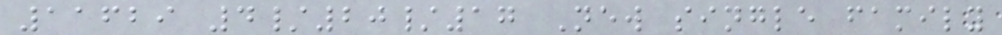11629 4/20/17 New single family
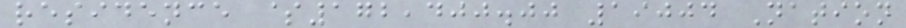residence $172,400.00 19004 Nation
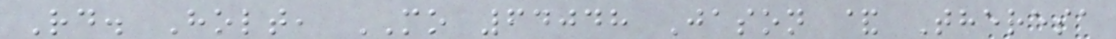Rd. Holt, MO 64048 Jason & Theresa
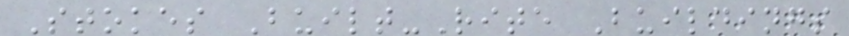Stokes Built-Rite Buildings
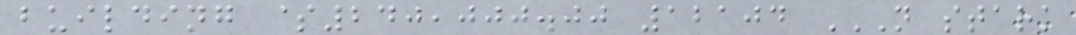building $240,000.00 12104 N STARK
